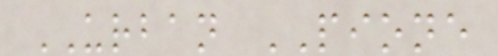URBAN PIONE
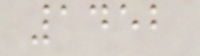1452
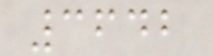3642
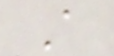A
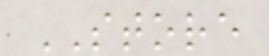STORE
